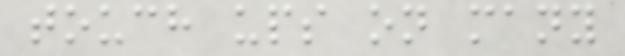touch ups on many
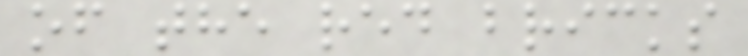of the red bricks
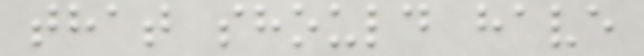that should have
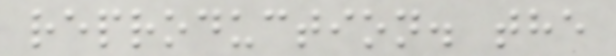reproduction. the
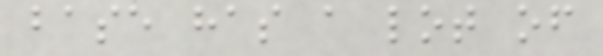base has a lot of
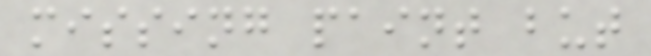missing paint but
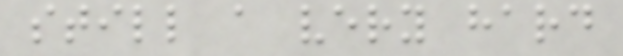still a very hard
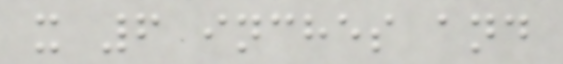x 6 inches and
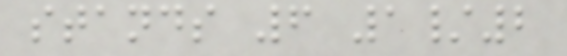stands 6 1/2
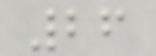26
